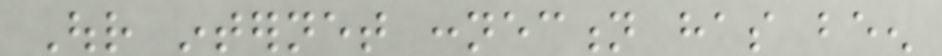Our internet connection has been
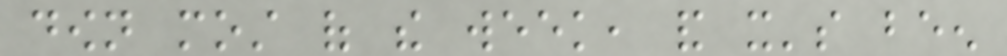down most of the week, and it's been
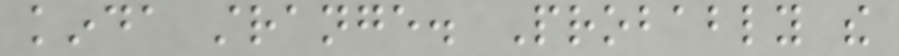kinda strange. Probably the
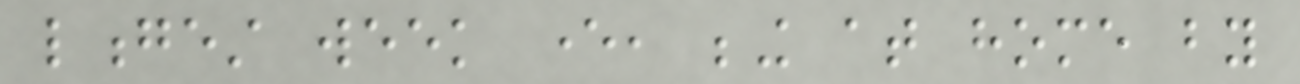longest week ever, being at home by
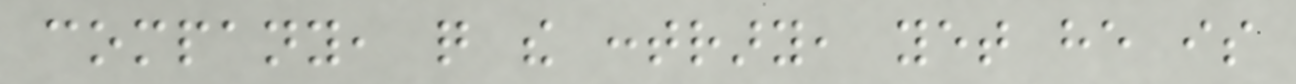company, quite the contrary, yet he is
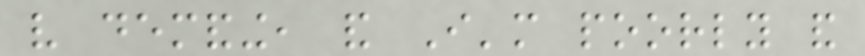very demanding, and I'm poorly and
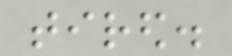tired.
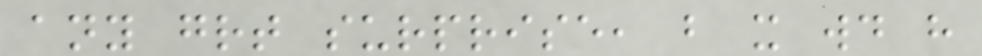any great surprise, but it would have
